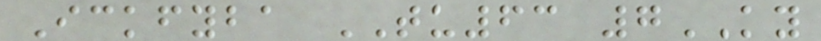Ickfyba TU63 7KY
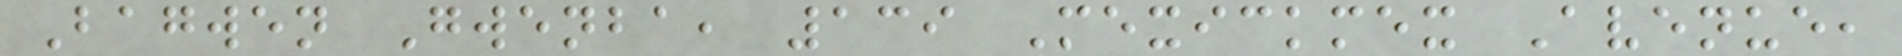Bagwen Gwenba, 139 Mexickmex Avenue,
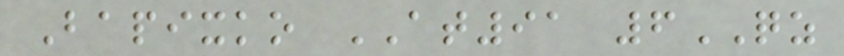Bapixko AT91 6QZ
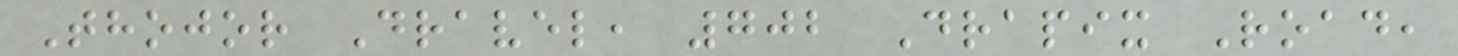Thojor Dravel, 702 Drapix Road,
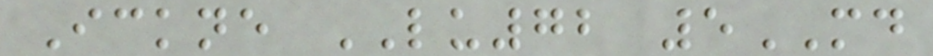Ickne LU72 5MD
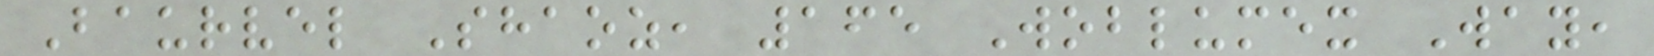Baurvel Shaoz, 165 Woblumex Way,
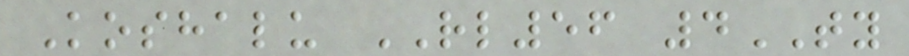Koshalu RL56 4TY
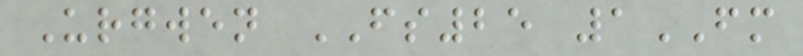Urgwen FS25 1FM
